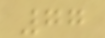77
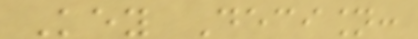Key Decision:
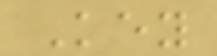Key
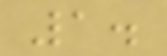1.
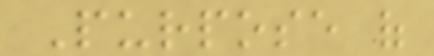Purpose of
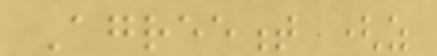Agreement (as
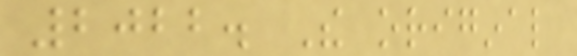2022. The original
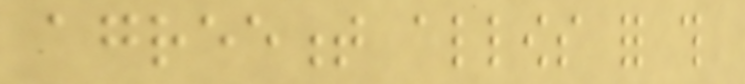agreement allows for this
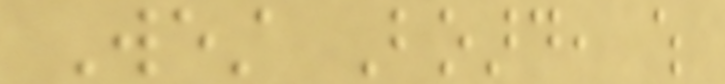West Board, which
